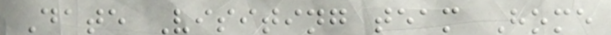Date Visiting team Home
